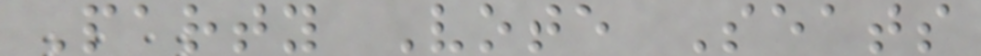Party Vote Seats
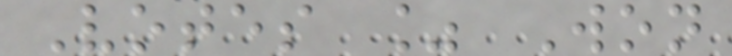Votes % Won
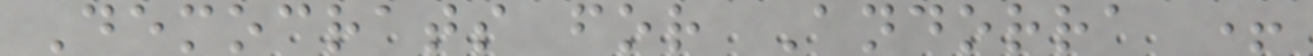Democrats for Andorra +
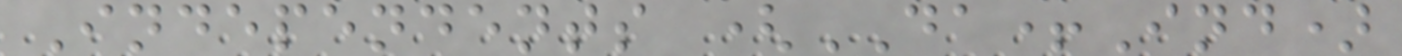Independents (DA+Ind)
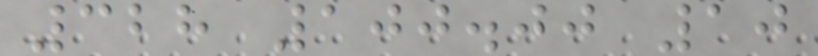328 100.00 10
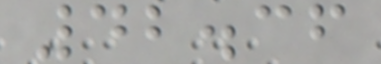42.36
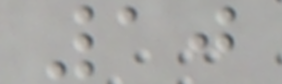10
